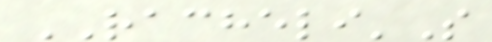RACHELI'S
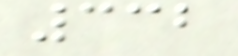332
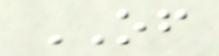OF
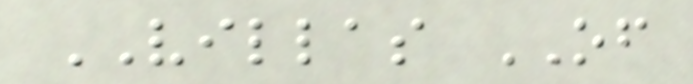VILLAS OF
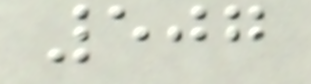507
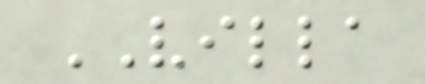VILLA
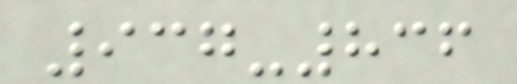937-836
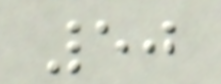50
